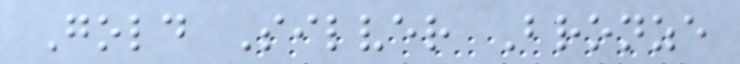Gold Silver Bronze
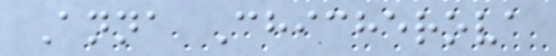Anna Chicherova
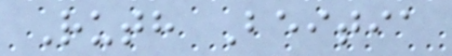Ruth Beitia
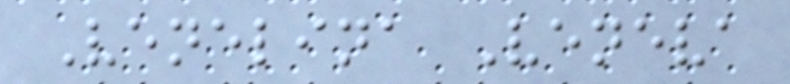Venelina Veneva
